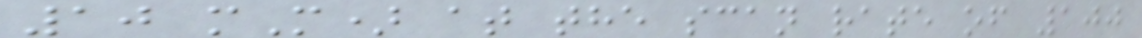10 mM) at the scan rate of 100
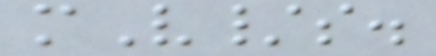mV/s.
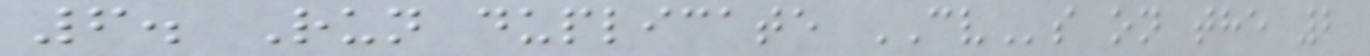6. Run duplicate CVs on the 2
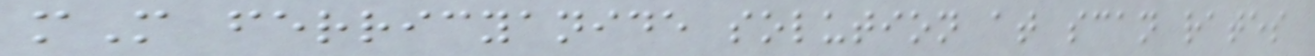mM ferricyanide solution at scan rates
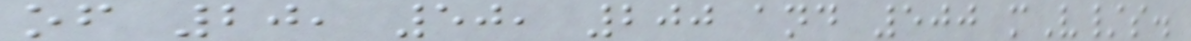of 20, 50, 200 and 500 mV/s.
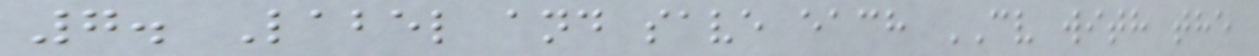7. Label and save each CV with the
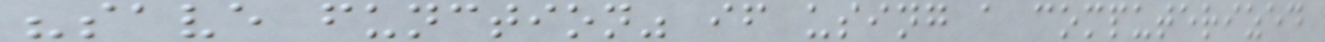"save function" if using a computerized
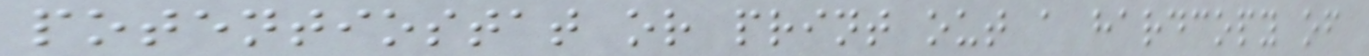potentiostat or print out a hardcopy of
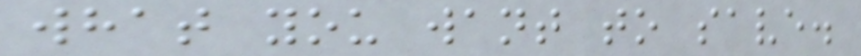what you want to save.
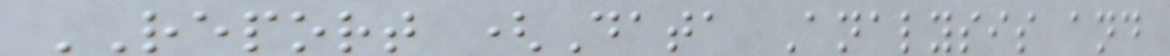REPORT (Data Analysis and
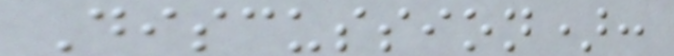Discussion):
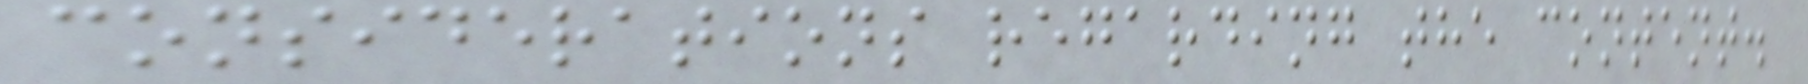considerations regarding the content.
